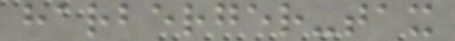harberger-tax
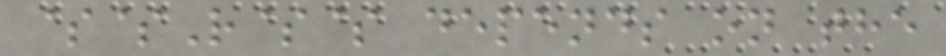$$R$$ depends on the
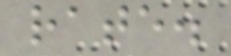rate.
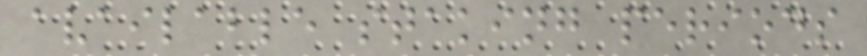available staking periods
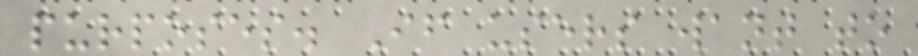purposes. If users want to
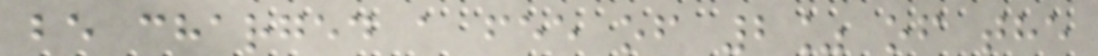be charged a fee of 2% of the
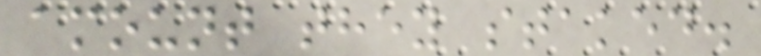amount they staked.
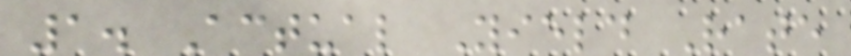1. Actual Yield Rate
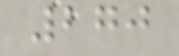270
